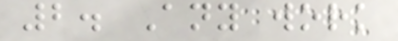2. Any work
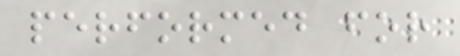performed for
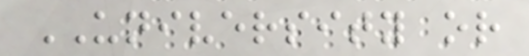UNIVERSITY or
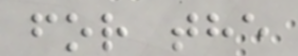for the
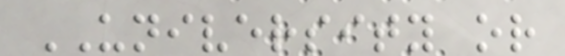UNIVERSITY or
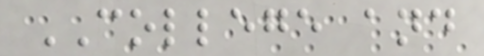COLLEGE and
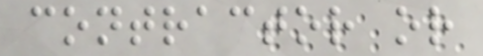contractor or
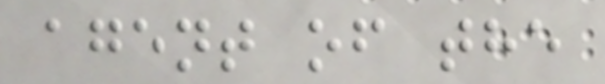agent of the
